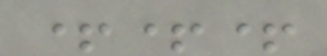+++
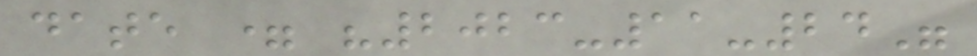date = "2023-11-24"
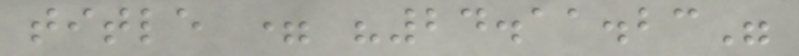title = "24.11.23"
